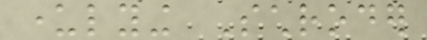underlying Schroder
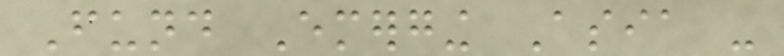Fund Emerging Asia -
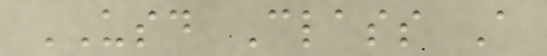USD Class A
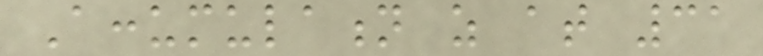Accumulation as at 31
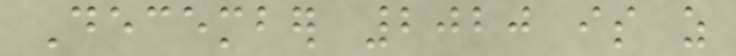December 2020 is as
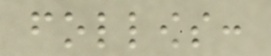follows:
